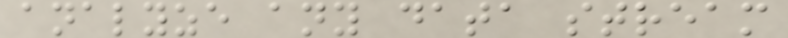analyze any data stream
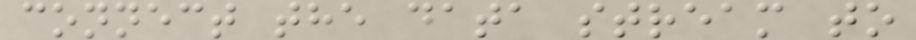connect the data stream to
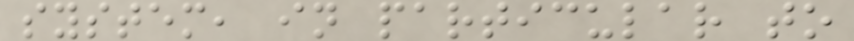system, in particular to
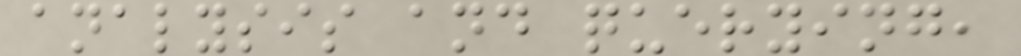analysis and querying,
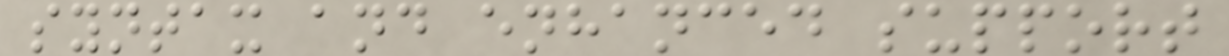syntax and enhanced support
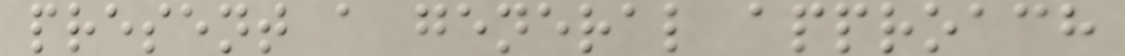present a general approach
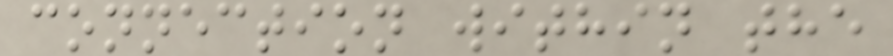connection within the
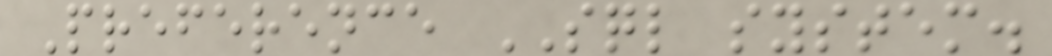Preference SQL system.
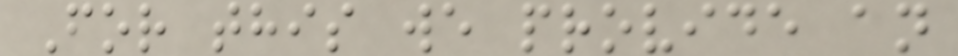For this we provide an
